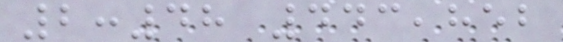2:48 443,852
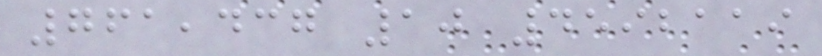761,437 10 4592119
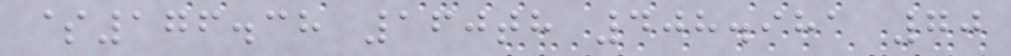$176.38 160th 408.981 70
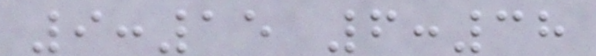9:15 6:38
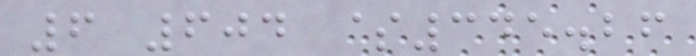6 604 $345.26
